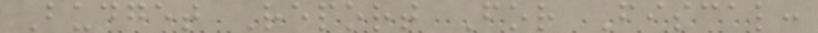Budget Report For Fiscal:
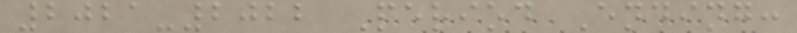2021-2022 Period Ending:
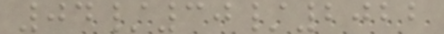04/30/2022
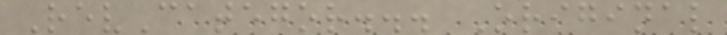RevCategor... Original
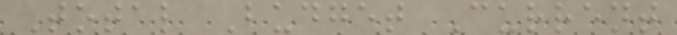Total Budget Current
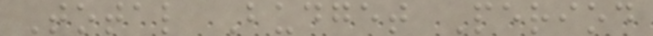Total Budget Period
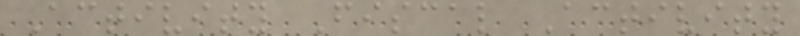Activity Fiscal Activity
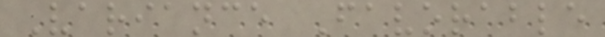Variance Favorable
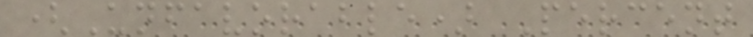(Unfavorable) Percent
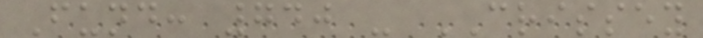Fund: 740 - CRISSEY
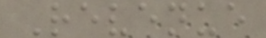Revenue
